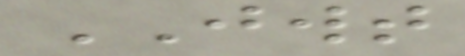JWT
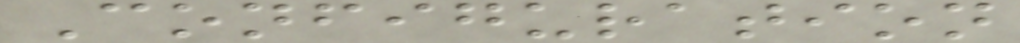Configuration
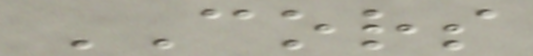CORS
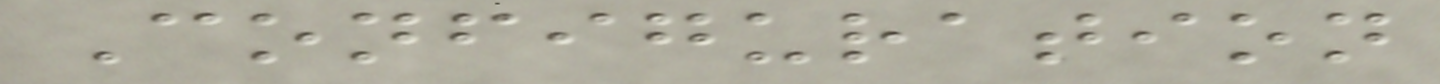Configuration
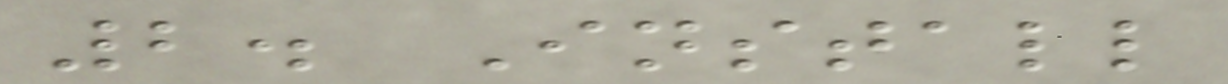2. Install
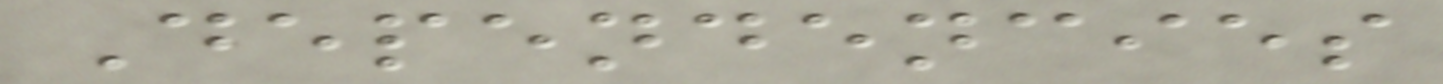Dependencies
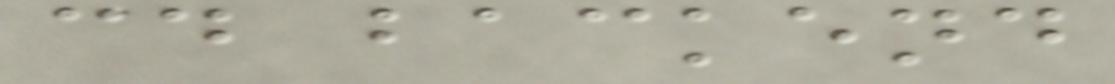cd backend
